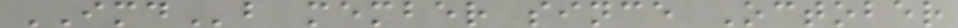IMDb member since October
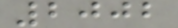2002
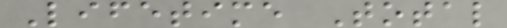Lifetime Total
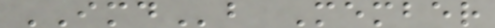IMDb Member
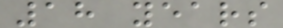18 years
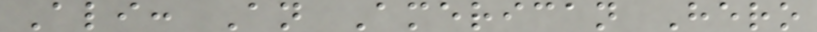Ali: An American Hero
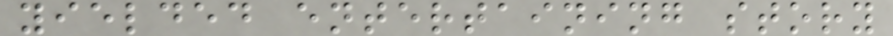yielded entertaining story
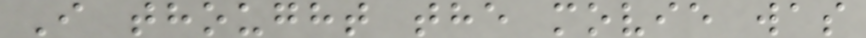I thought the movie was
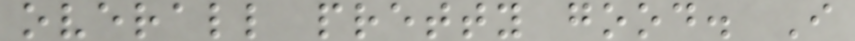overall pretty good. I
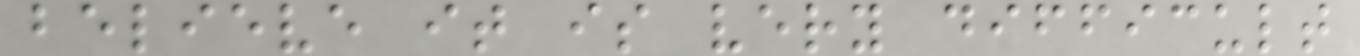believe it is very difficult
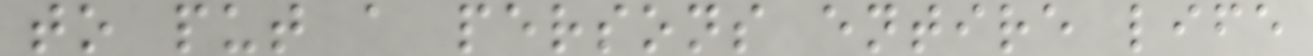to put a persons entire life
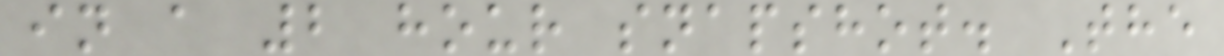in a 2 hour snapshot. The
